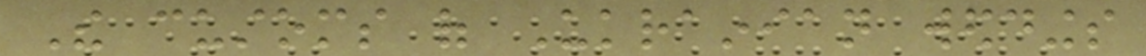The customs of Ukrainian weddings
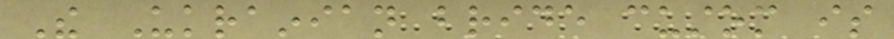The Ukrainian bride custom is
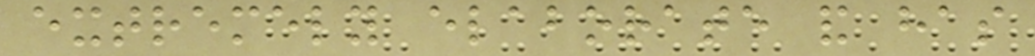extremely elaborate and has
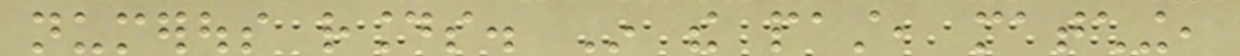numerous rounds. In the past, matching,
